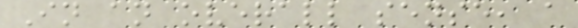In an overall sense, a
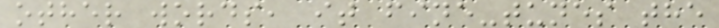other words, it fine-tunes the
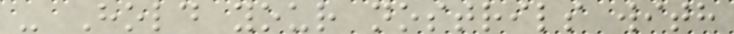- Hold your nostrils with
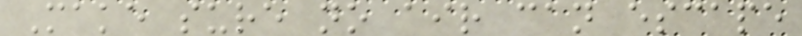Make sure no air can escape
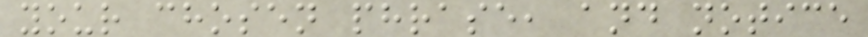your chosen phrase, and notice
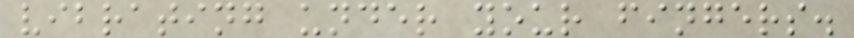vibrating under your fingers.
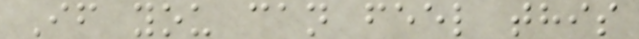If you can feel this
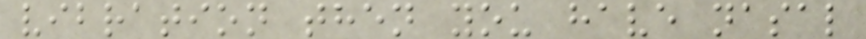vibration then you have nasal
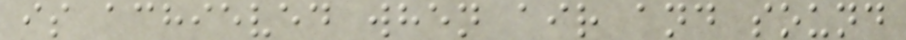is achieved when air and sound
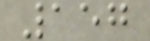157
